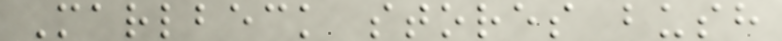Marlbeck stores bush
